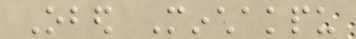Obed Minchakpu
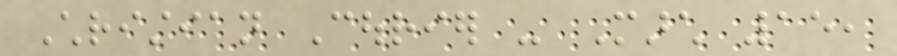Christian Courier - March 15,
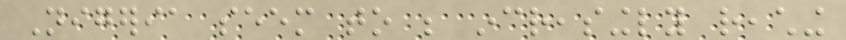Nigeria seem to be increasingly reaching
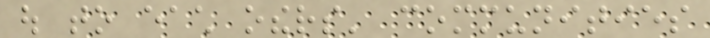out to each others' communities
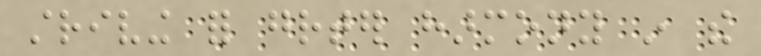striving for greater harmony in the
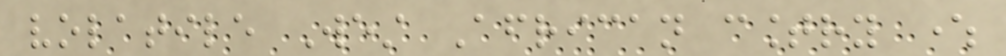volatile West African country where
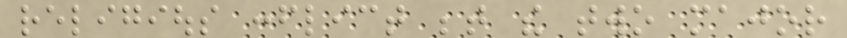religious conflict between the two major
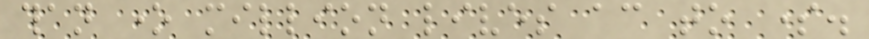than one million lives according to some.
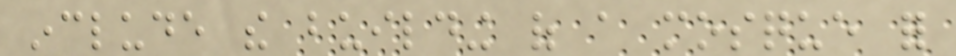include the building of a mosque for
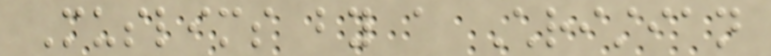Muslims by a Christian
